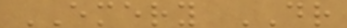EMERY DR
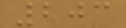203
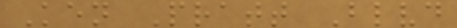Ken Pratt Blvd
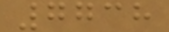7738
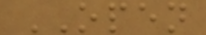OPEN
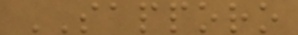SAPPORO
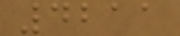4211
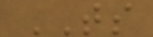TS
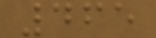465
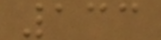133
